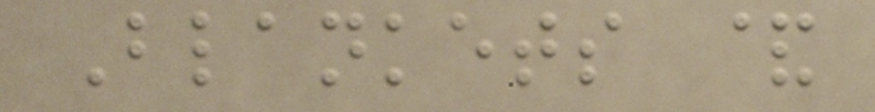Blankets &
